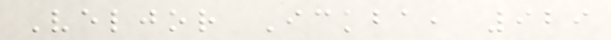Veljor Ickba, 929
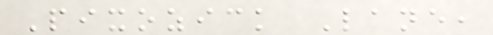Pixozick Lane,
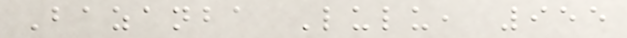Bazanba Lulu, 955
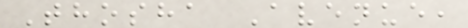Thosha Avenue,
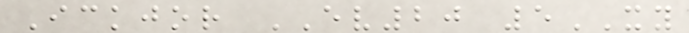Ickjor EV20 5XY
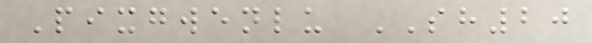Pixgwenlu SH20
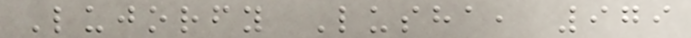Lujorfy Lusha, 979
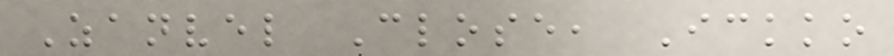Zanvel Close, Ickko
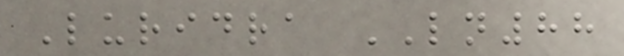Luridra LN88
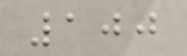100
